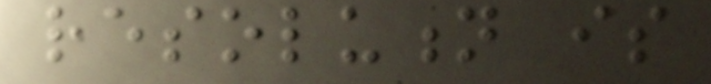resolution is
